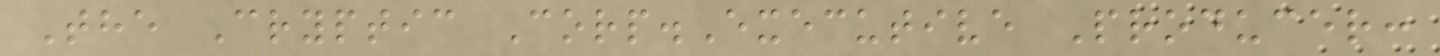The Cryptic Corp.Executive Producer:
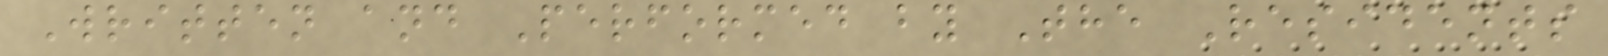Written and Performed by The Residents
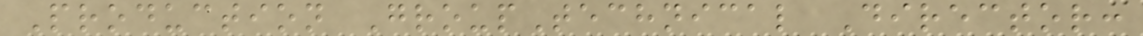Production GroupTechnical Director:
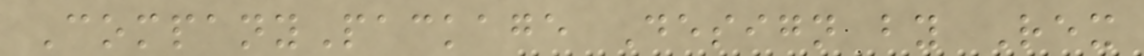CompanyPackage Design by Rex
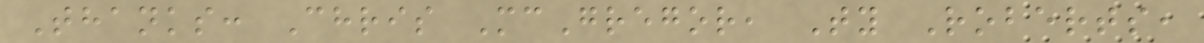Thanks: Chris McGregor, Ty Roberts,
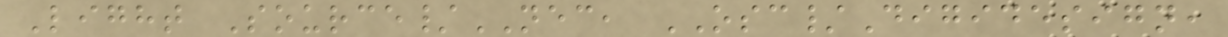Light Source/NEC, OSC/Digidesign,
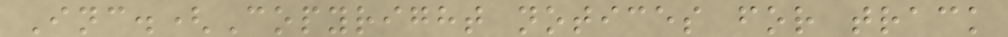Inc.(Copyright notices for track
